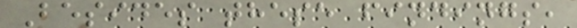Besides these findings,
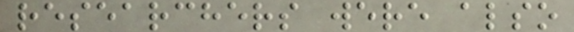researchers were also
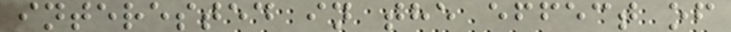interested in the effect of
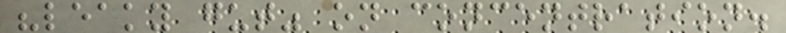"leaky gut" on concentration.
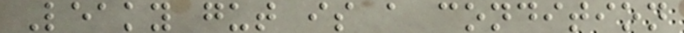Leaky gut is a condition
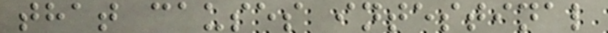that causes intestinal
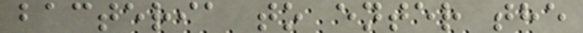bacteria to enter the
